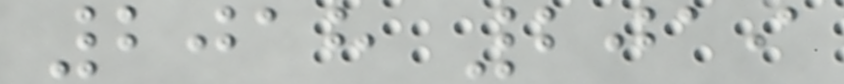2018 2019
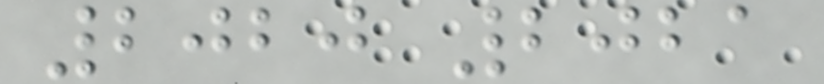2020 2021
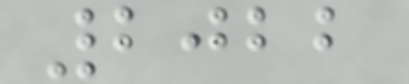2022
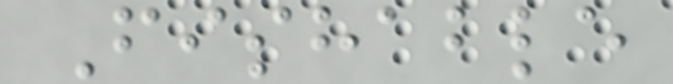Fishable
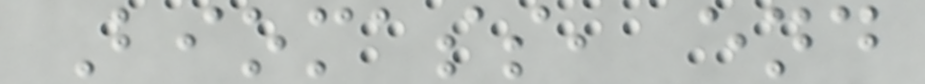Biomass, end
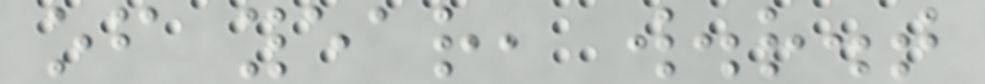of year, w.r.t
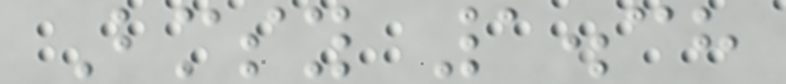Bmsy 1.38
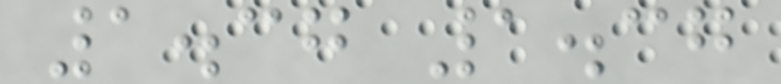1.37 1.37
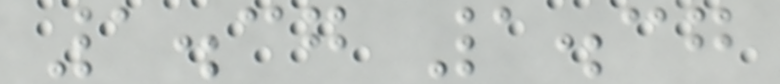1.37 1.37
